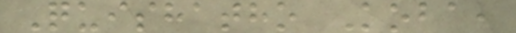Quishatho Koba,
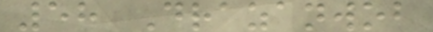58 Drazanwob
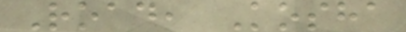Road, Kosha
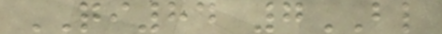QI84 7BL
